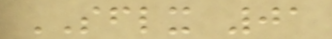SFLX 01
